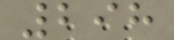298
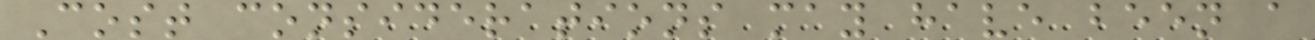Cost considerations may have been a
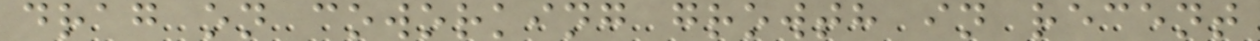drag on coworking growth in recent
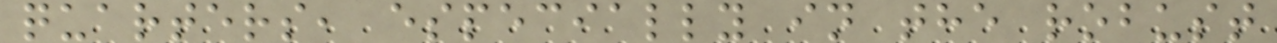quarters, especially in the robust
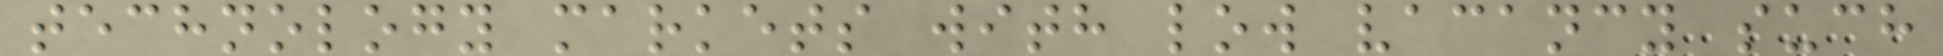technology markets with low vacancy such
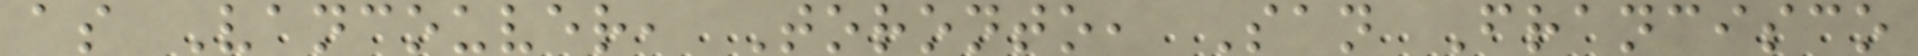as Vancouver, Toronto, San Francisco
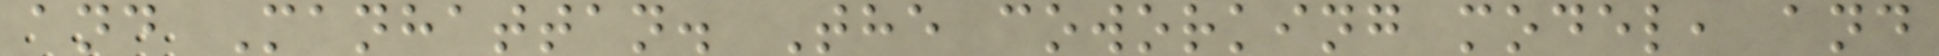and Manhattan. The coworking model, and
